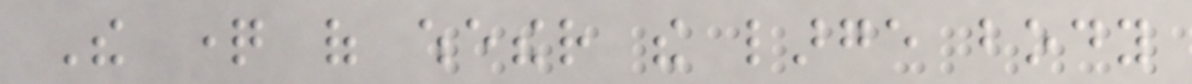The question of whether the large body
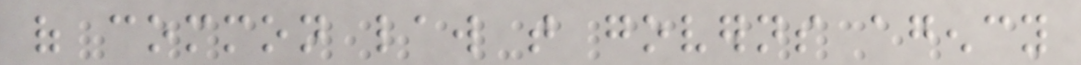of common law that governs agency
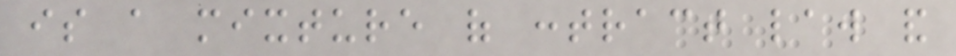is a mixture of contract law and
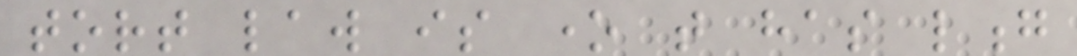tort law is one that has long
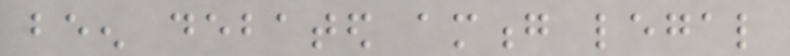been debated among legal
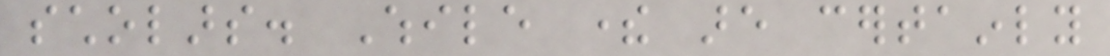scholars. While there are certainly
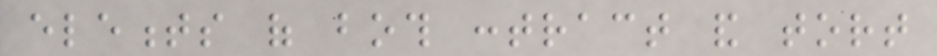elements of both contract and tort
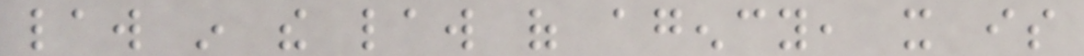law in the law of agency, it is
